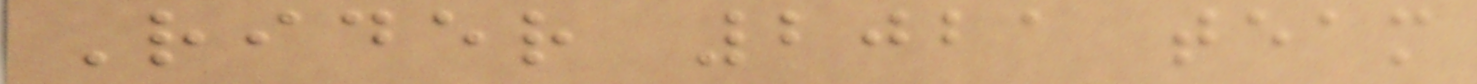Rider 2021 team
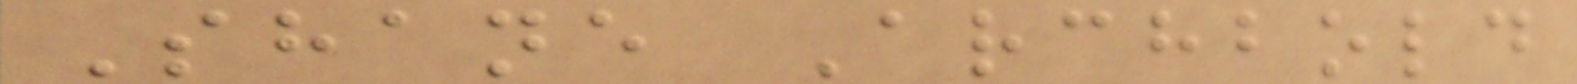Shane Archbold
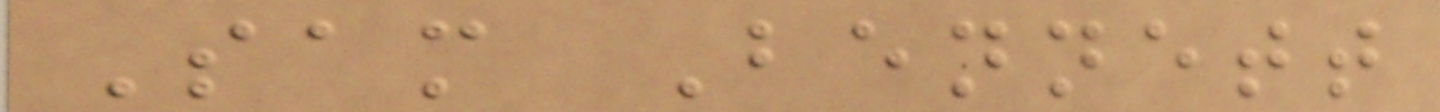Sam Bennett
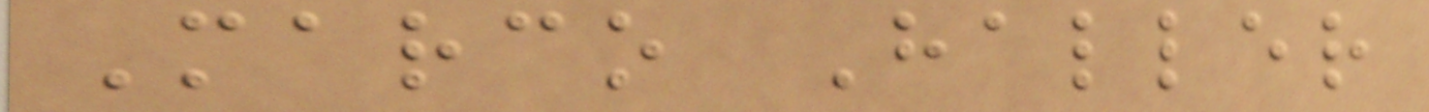Marco Haller
